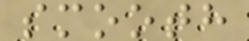smooth
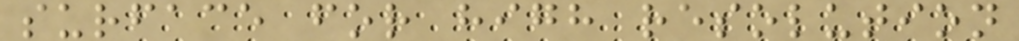surface for high resolution
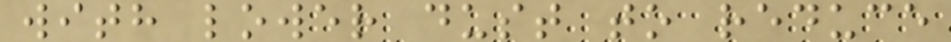with lower dust to reduce
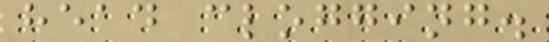head clogging.
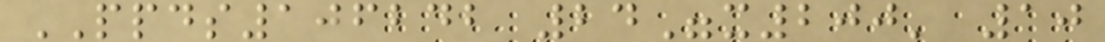PPDS106242 24"x200' 10
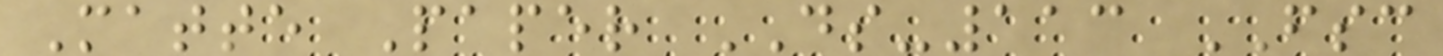Matte Paper DS-113 FSC
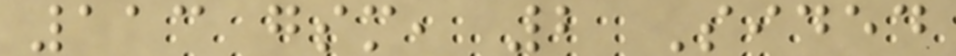113 gsm, 2 Sided
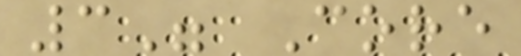3" Core
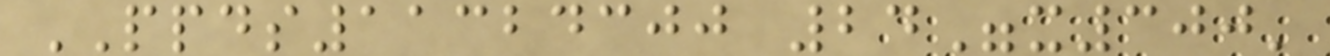PPDS11324300 24"x300'
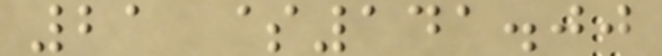21 $141.00
